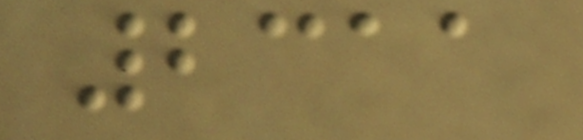2311
